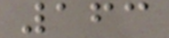163
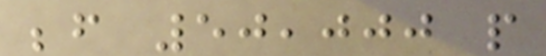before 50,000 people
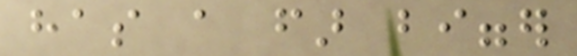has a far bigger
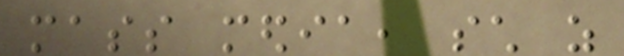mass media, such as
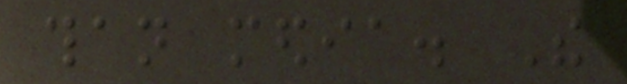than media. The
